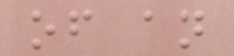of an
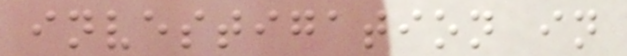investigation in
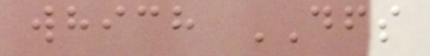which DFS
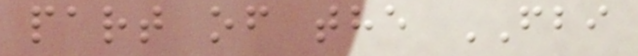part of the FBI
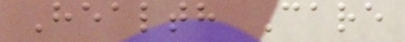Health Care
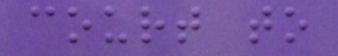court to
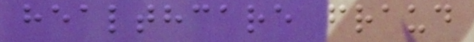healthcare fraud
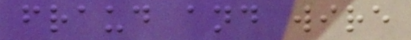fraud and wire
